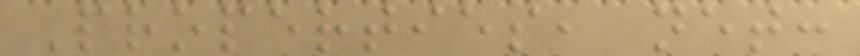Properties, net:
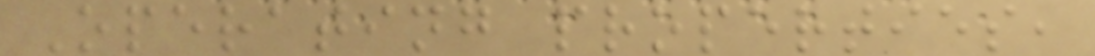Operating properties,
